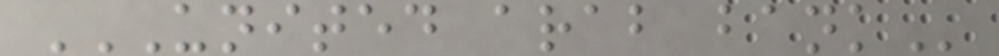UNITED ARAB BANK
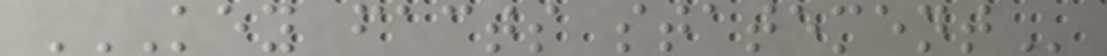KEY FACTS STATEMENT
